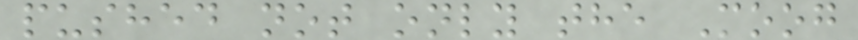pushed not only the Moog
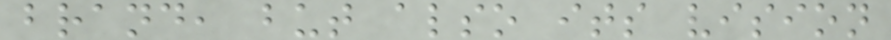brand, but also its vision
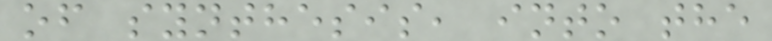of synthesis, into the
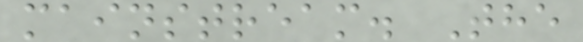mainstream. The
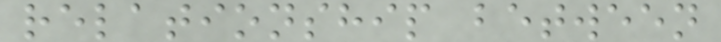relationship between
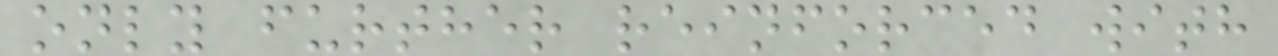only further reinforced with
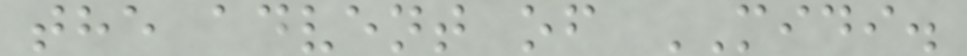the advent of MIDI.
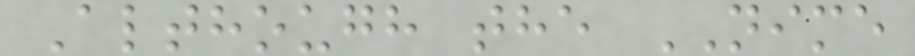Although the NIME
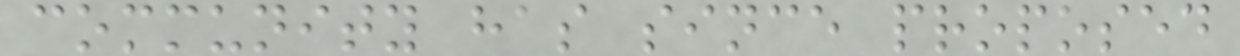community has since proposed
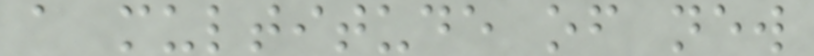a multitude of new
